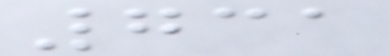731
